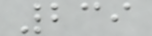239
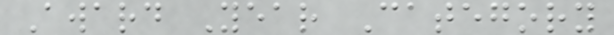Award Year Category
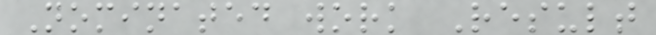Nominated work Result
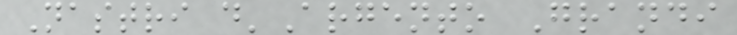Nastri d'Argento Grandi
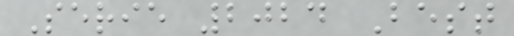Serie 2024 Best
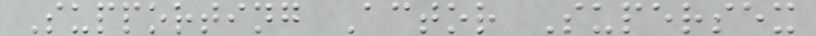Supporting Actor Supersex
